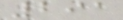291
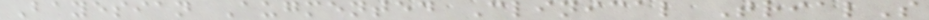Bayesian Augmented Clinical TrialS
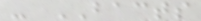- BACTS
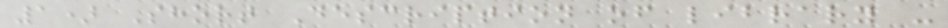1) Short Description of library -
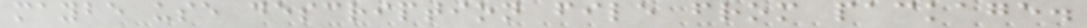maybe use description file from package.
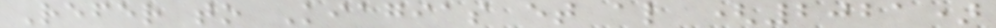Refer to Kiagias et al (2021)
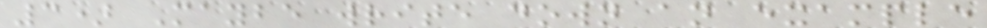3) Maybe write down an example
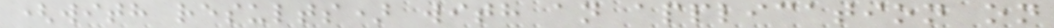(with results) with an application on
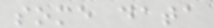some data
